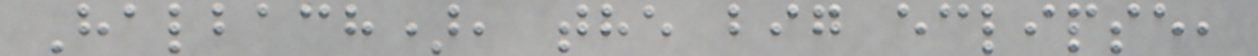Halbach), the big eclipse,
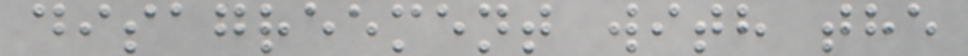disagreement with the
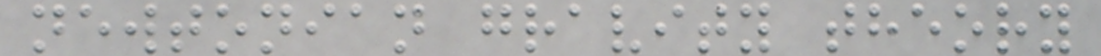newtonian gravity theory
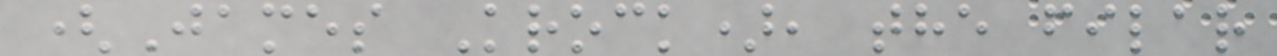(James Krock), the filar
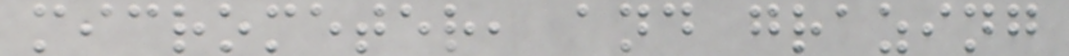micrometer, and grazing
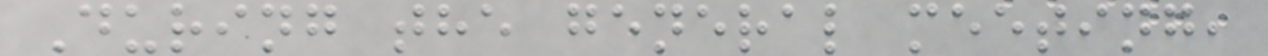During the general meeting,
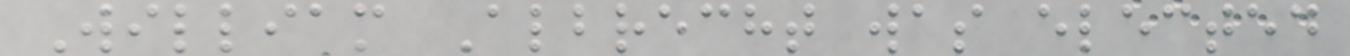William Albrecht was elected
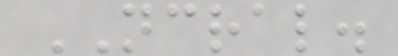NCRAL.
